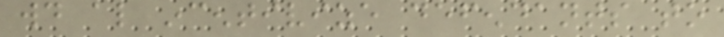would also incentivize defendants to
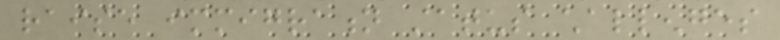raise immigration status challenges
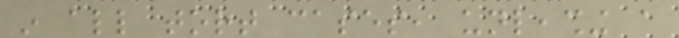in all tort cases, unleashing a
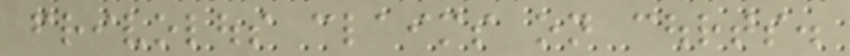frivolous claims on courts.
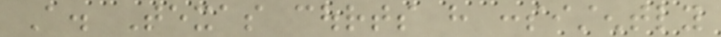A. Texas courts have consistently
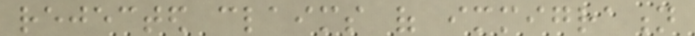rejected claims of immigration
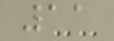11
